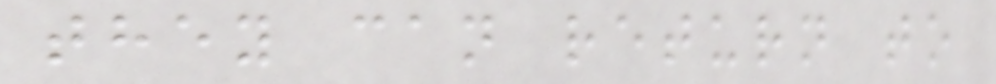they can return to
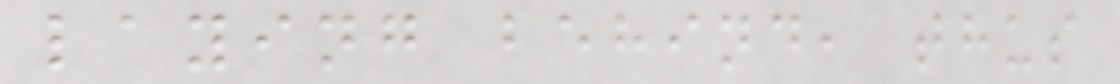laying behind, thus
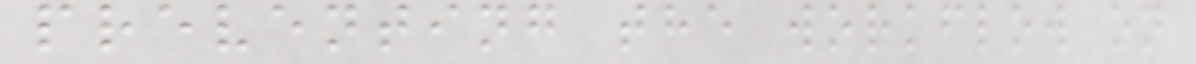preventing the workflow on
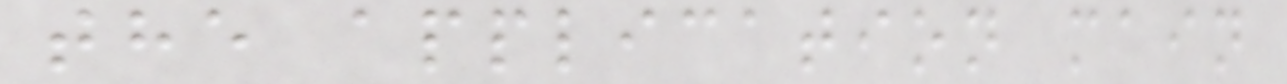the application main
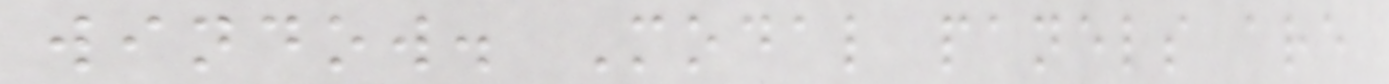window. Modal panels are
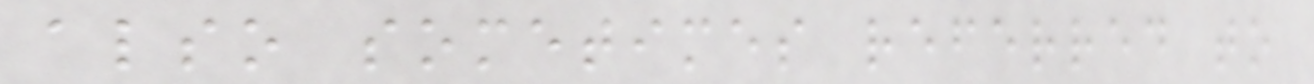also sometimes referred to
